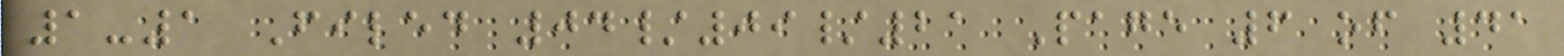1-1 Filed 04/09/21 Page 6 of 41
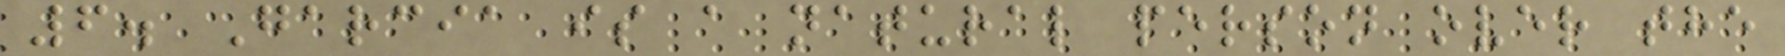6. Garcia is a natural person over the
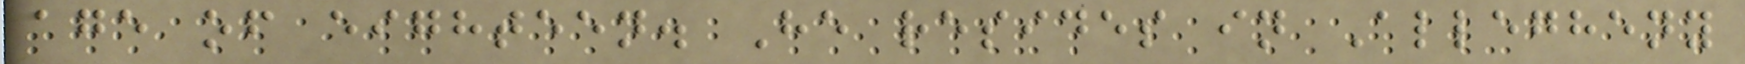age of eighteen. He resides in Allegheny
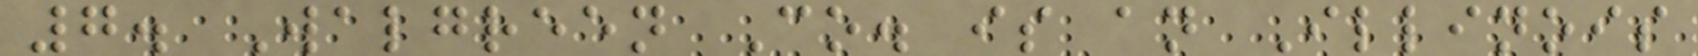7. Walgreen Co. is an Illinois
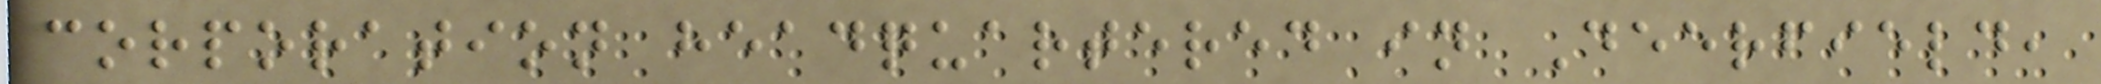corporation headquartered in Deerfield,
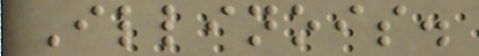Illinois.
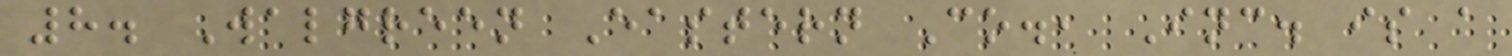8. Walgreen Eastern Co., Inc. is a
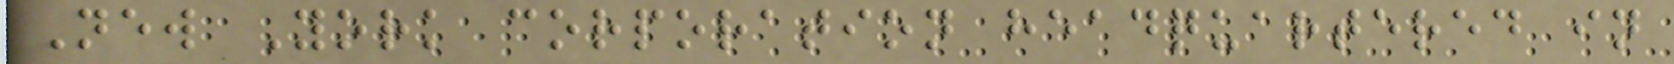New York corporation headquartered in
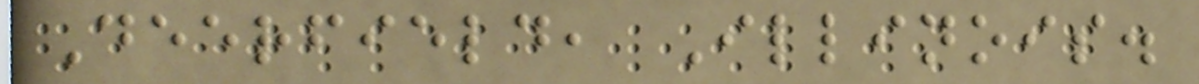Deerfield, Illinois.
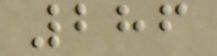286
